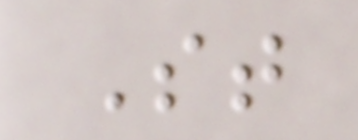St
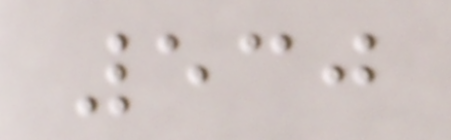530
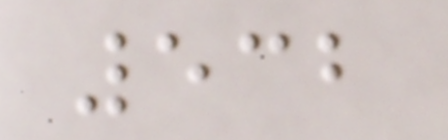532
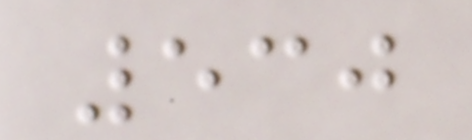530
